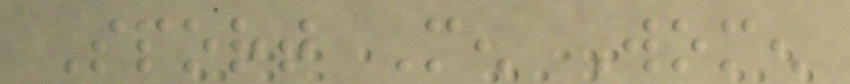Sport Men Women
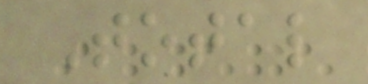Total
